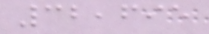32,695
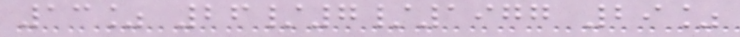13% 26/7/1977 29%
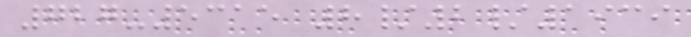727-5315 8/2/1939
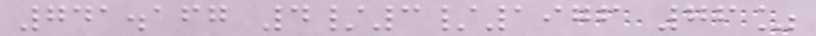741.167 4/3/1976 76%
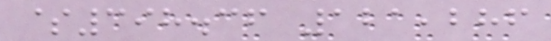$398.36 121,286
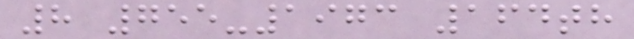8 755-1973 164th
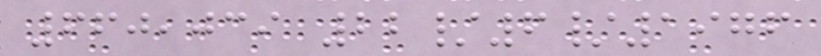660,039 22/6/1976
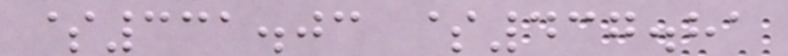$331.03 $437.81
